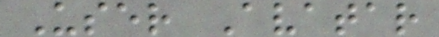User Avatar
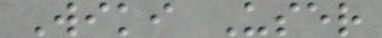Wiki User
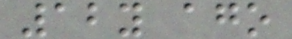12y ago
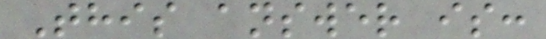This answer is:
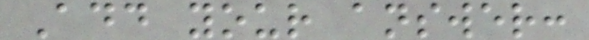Add your answer:
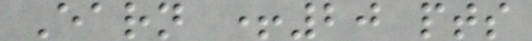Earn +20 pts
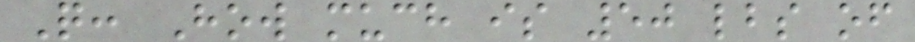Q: How much is 50 lbs of
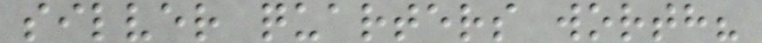silver quarters worth?
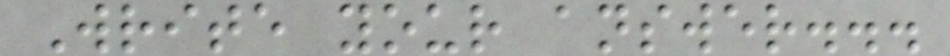Write your answer...
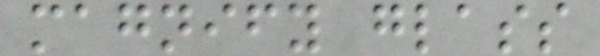magnify glass
